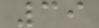39
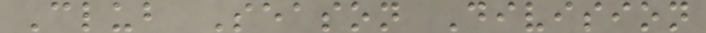Club Season Division
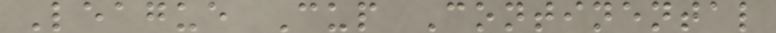League Cup Continental
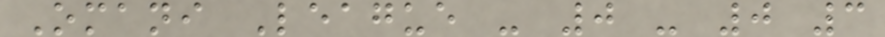Omani League - 0 - 0 3
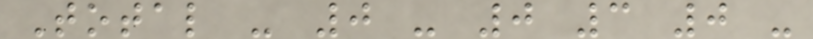Total - 0 - 0 3 0 -
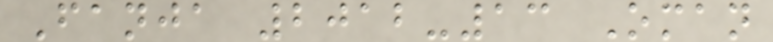Fanja 2012-13 Oman
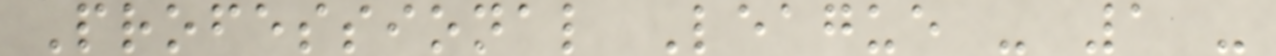Professional League - 1 -
